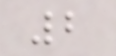2
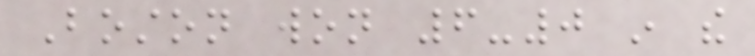Boston won 6-0 in the
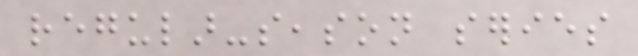regular-season series
